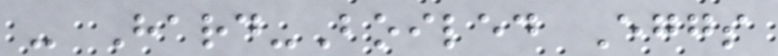- Hard-Boiled Eggs
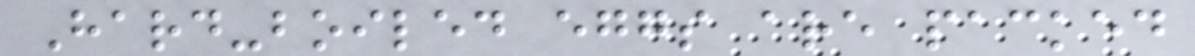Hard-boiled eggs are packed
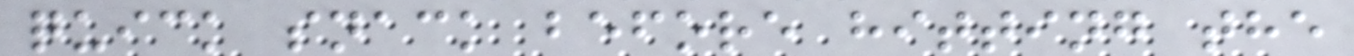quick snack before hitting the
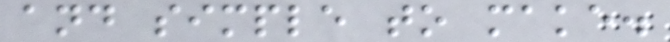and simple to make.
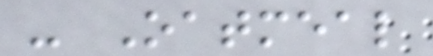- Oatmeal
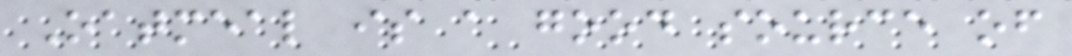Oatmeal is a good source of
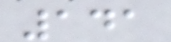141
